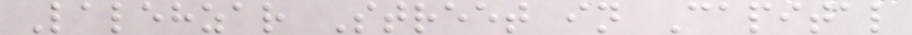Lalehzar Street in Capital
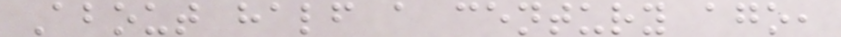About half a century ago,
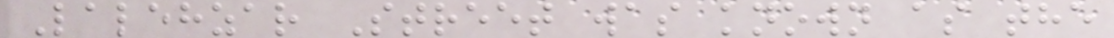Lalehzar Street was known as the
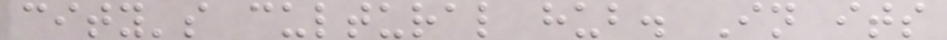city's cultural hub. In its
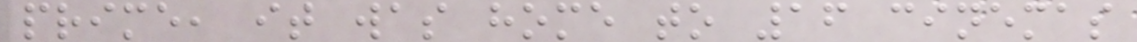prime, it was home to 16 cinemas
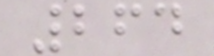264
